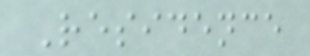Residence
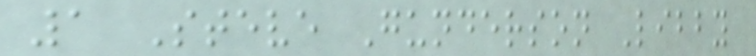1 Steve Gunderson Libby
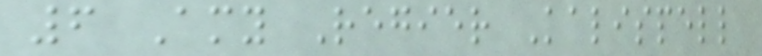6 Amy Regier Kalispell
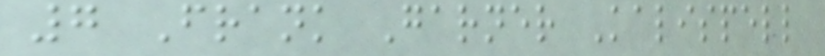7 Frank Garner Kalispell
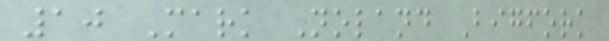10 Mark Noland Bigfork
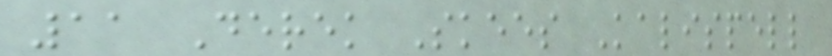11 Derek Skees Kalispell
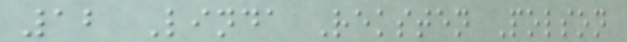12 Linda Reksten Polson
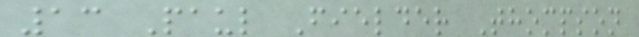13 Paul Fielder Thompson
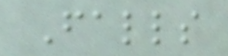Falls
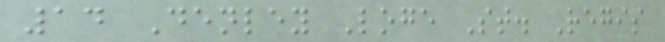14 Denley Loge St. Regis
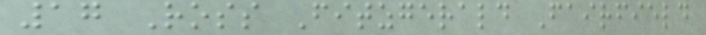17 Ross Fitzgerald Fairfield
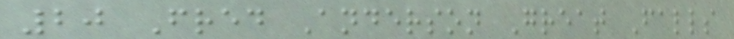20 Fred Anderson Great Falls
